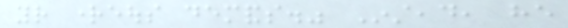your righteous demands." Instead, he
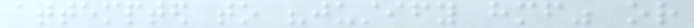attempted to "justify himself" or
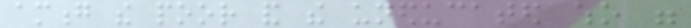among the poor and the uneducated who were
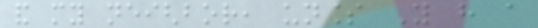and my neighbor, unless You have a
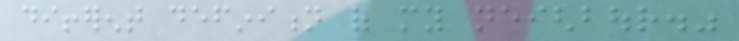different definition of my neighbour."
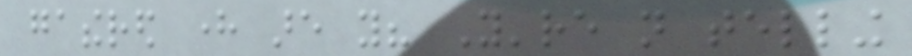gathered here are you? You're not telling
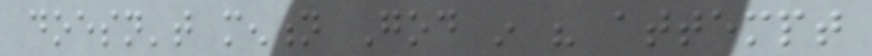doesn't mention God in his attempt
